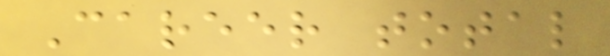Career total
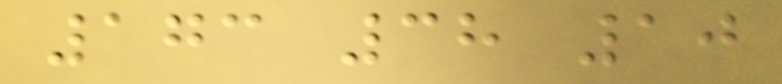173 38 10
